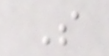S
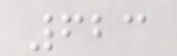623
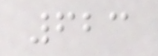623
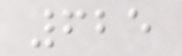625
